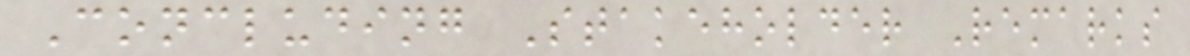Concluding Stakeholder Remarks
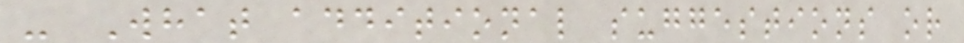- What additional suggestions or
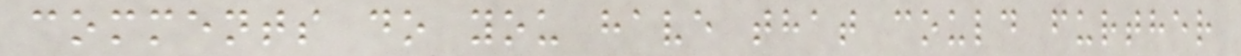comments do you have that could further
